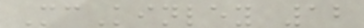McKinley 12
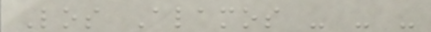Los Alamos - - -
